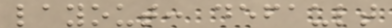layout: default
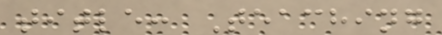title: Teaching
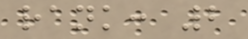rank: 2
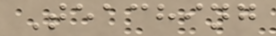Teaching
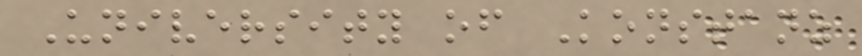University of Konstanz
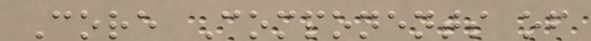Core Components of
